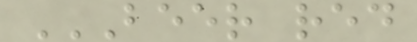BEER RED
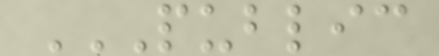PUBLIC
